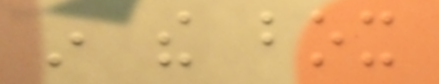in the box
